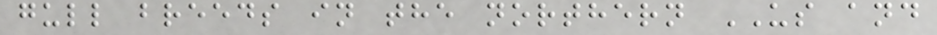gull breeds in the northern US and
